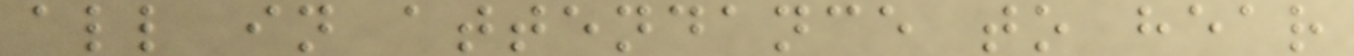all in attendance to hear
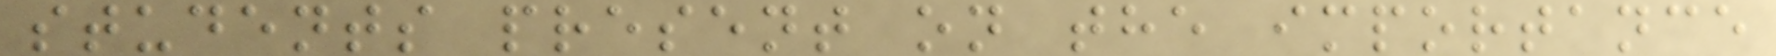students present on the importance
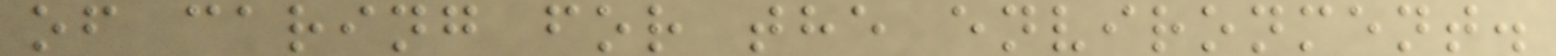of caring for the environment.
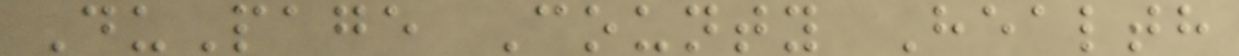DuPage County Health
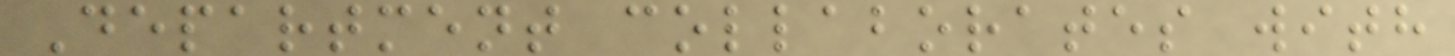Department collaborates with
